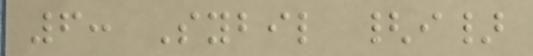6: Sybil {i}
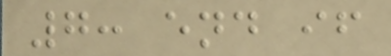7: end if
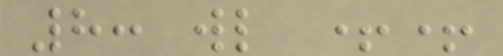8: wl ++
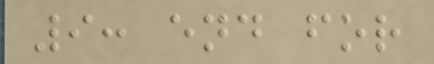9: end for
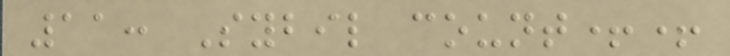11: Sybil count++
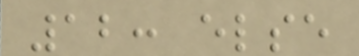12: else
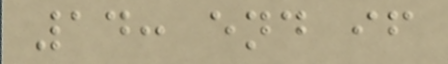14: end if
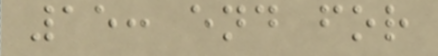15: end for
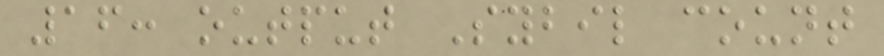16: output Sybil count
